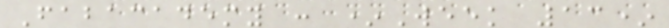Fabacademy : *Week 13*
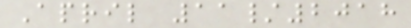April 11/2018
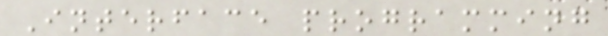Interface programming
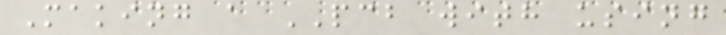Making a PCB with using
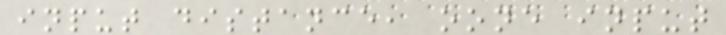input distance, oone input
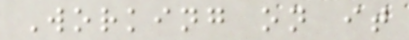Working on it
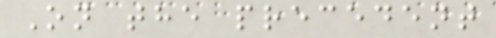On the precedent
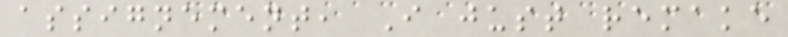assignement, I just remake
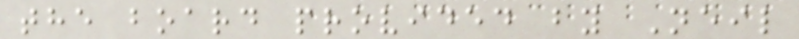the board provided by Neil
